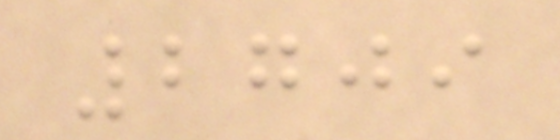2709
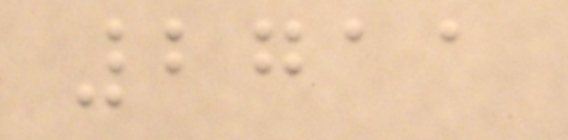2711
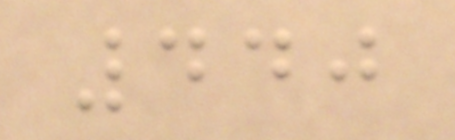440
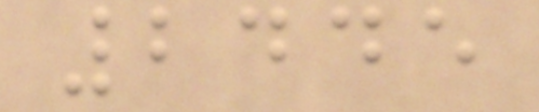2445
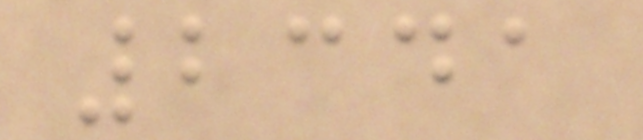2341
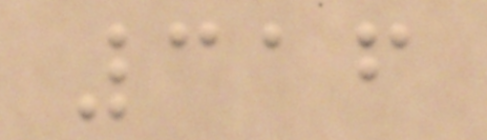316
